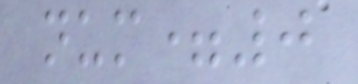num=0
